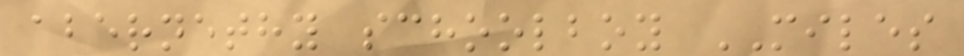abernethy schoolboy MILES
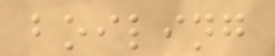boiling
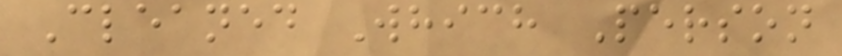Cleaned Which Person
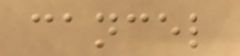cancel
